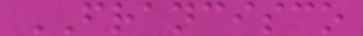FRANCISCO
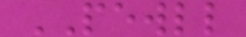PEWLL
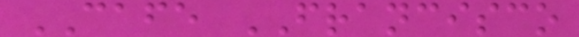CAFE FRANCISCO
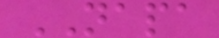NAPA
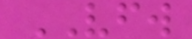VFW
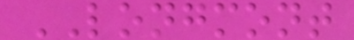LONGMONT
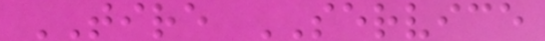TIRE SERVICE
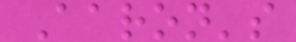Aaron's
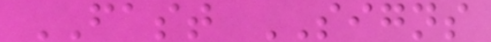FAST SIGNS
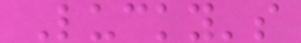Lucky's
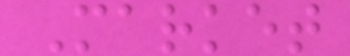Market
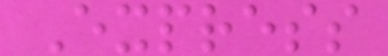Express
